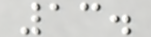13.
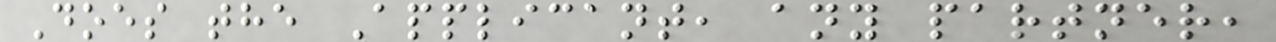Does the Applicant, any partner,
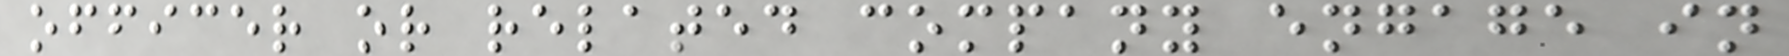officer or related company engage in
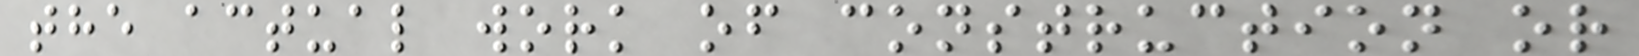the actual work of construction or
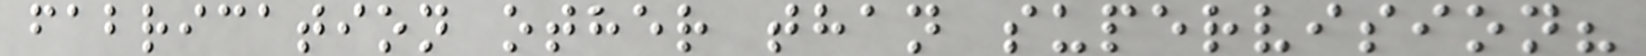fabrication other than supervision?
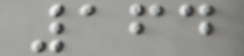164
